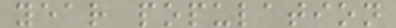year population
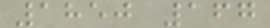1850 167
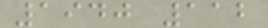1940 112
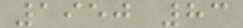1950 83
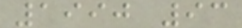1990 93
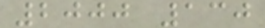2000 130
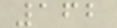162
